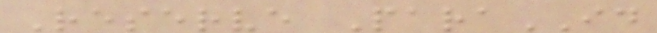Reserve ParaID
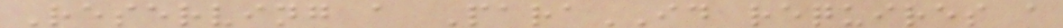Reserving a ParaID requires a
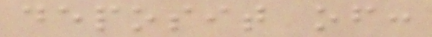deposit of:
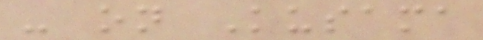- on Kusama
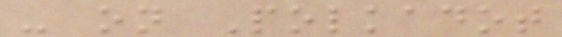- on Polkadot
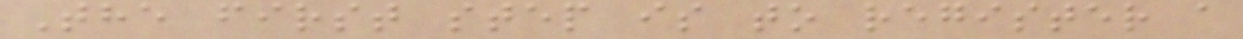The first step is to register a
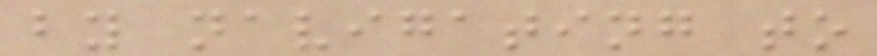by navigating to
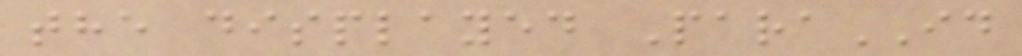the displayed ParaID
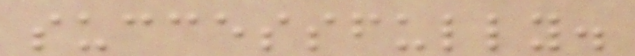successfully.
